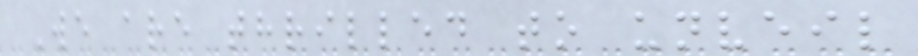We are thrilled to unveil
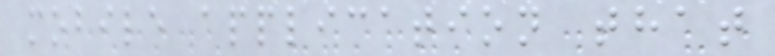mobile application that
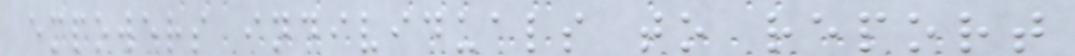empowers individuals to report
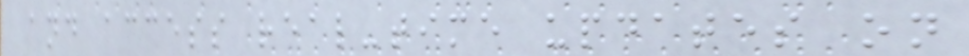and access real-time updates on
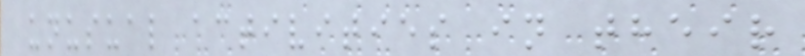unusual activities in their
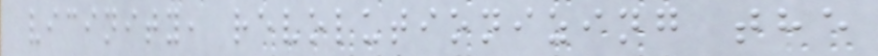vicinity, revolutionizing the
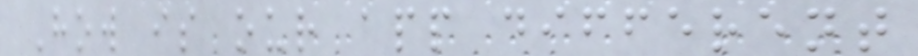How is our app different
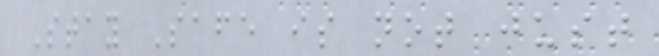Stay Safe is not just
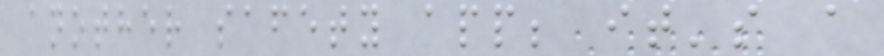another safety app; it's a
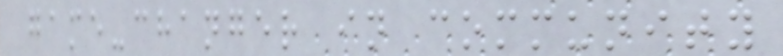game-changer in community
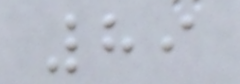89
